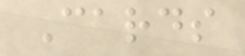Cards
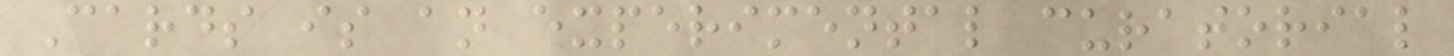Cards is an experimental curatorial
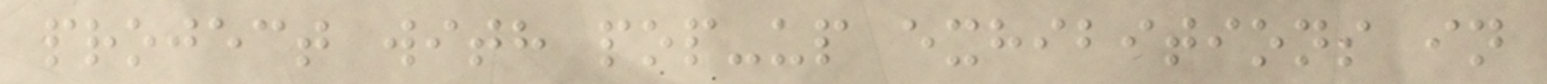project with pop-up exhibitions in
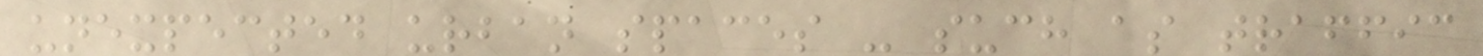unexpected urban spaces - such as traffic
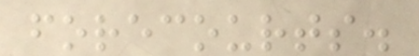forecourts.
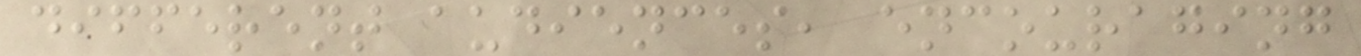different audiences, encouraging
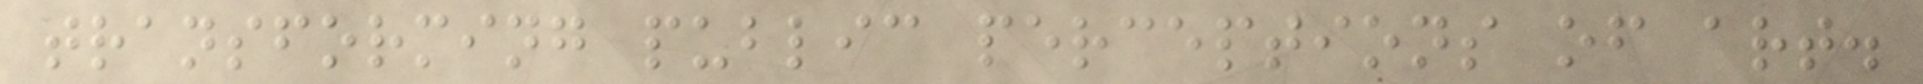transforming public perceptions of art.
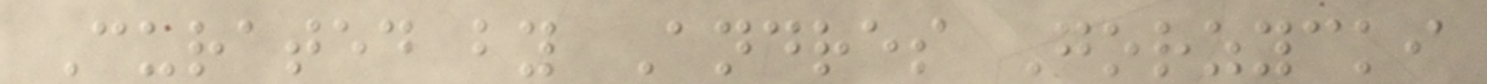Curated by Andres Gorzycki
